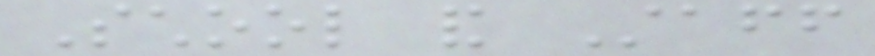School and Staff
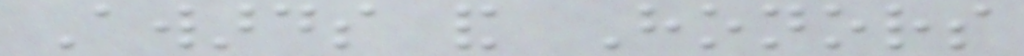Awards and Honors
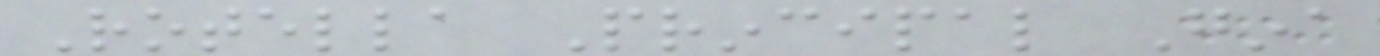Rotella Principal Gina
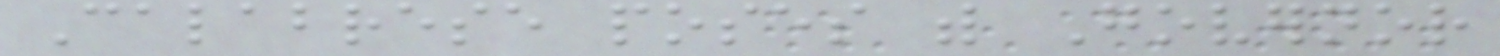Calabrese poses with Governor
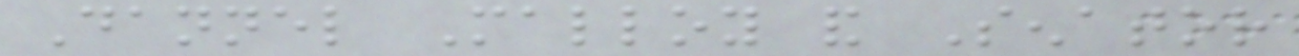Dannel Malloy and Senator
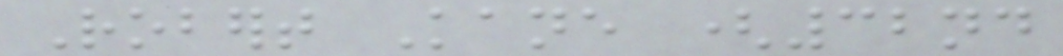Robert Kane (32nd
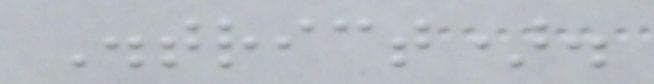District).
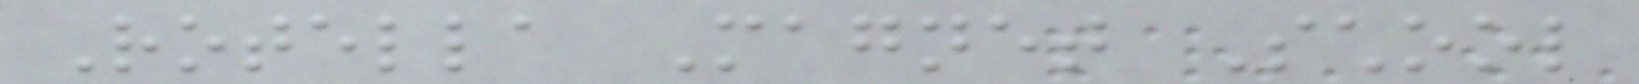Rotella Magnet School
